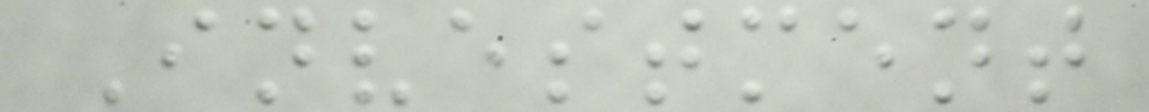Investment
